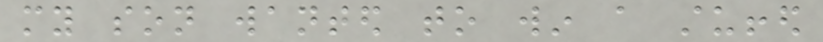my son wanted to win a stuffed
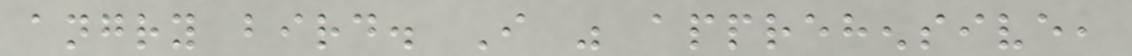angry bird. I was apprehensive,
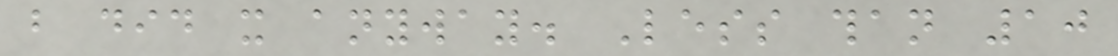but did it anyway. Less than 10
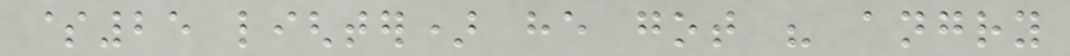$25 lighter) he got his angry
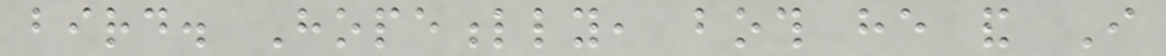bird. Hopefully, both he and I
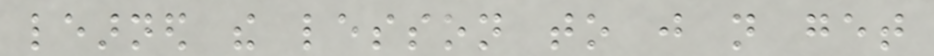learned the lesson to just not get
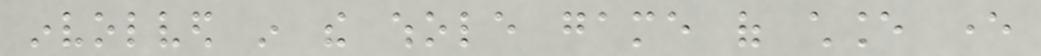involved in the whole game of chance ever
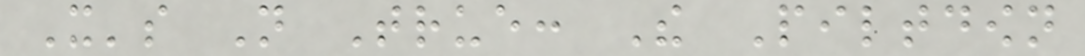It's Not True: The Piltdown
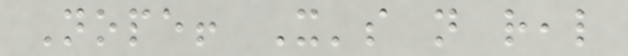Nope! It's not real
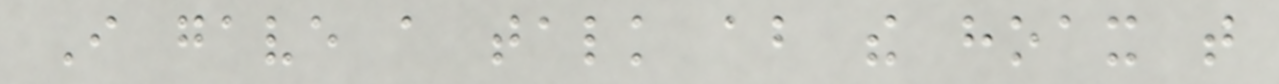I gave a talk about the hoax that
